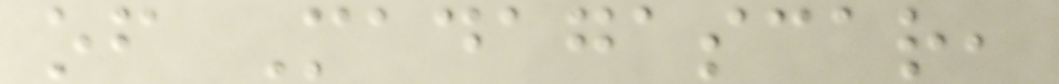of Madagascar,
